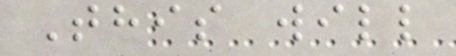This will
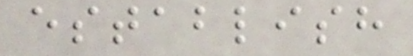establish
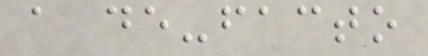a de-facto
